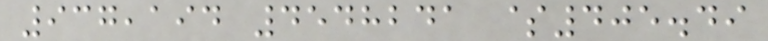937,194 4548241 $405.49
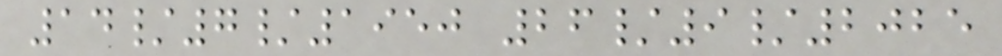14/7/1950 26/9/2025
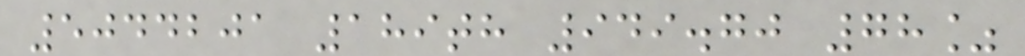5044201 189th 949.70 78%
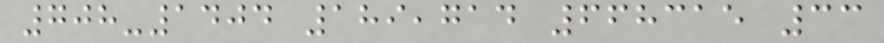708-1404 189,714 668315 33
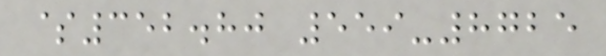$352.80 559-8725
